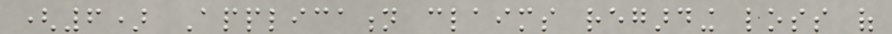(6) Application claims regarding loss of
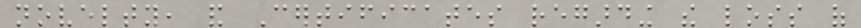novelty, and Certificates regarding the loss of
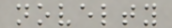novelty
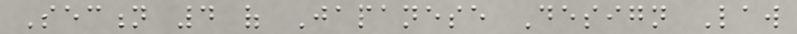Section 4 of Japanese Design Law
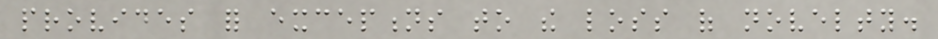provides for exceptions to the loss of novelty.
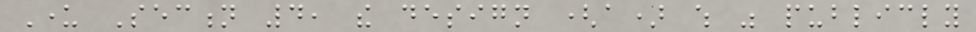Under Section 4, the design (a) which was publicly
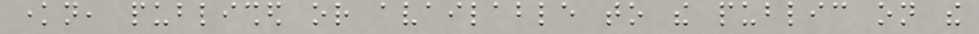known, published or available to the public on the
